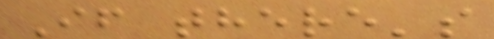If there's
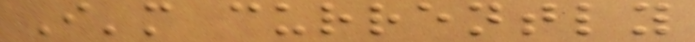I'm currently
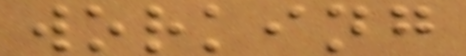working
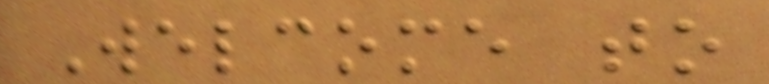Welcome to
